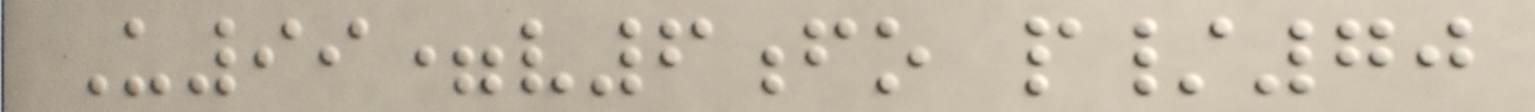U99=v6fo p/70
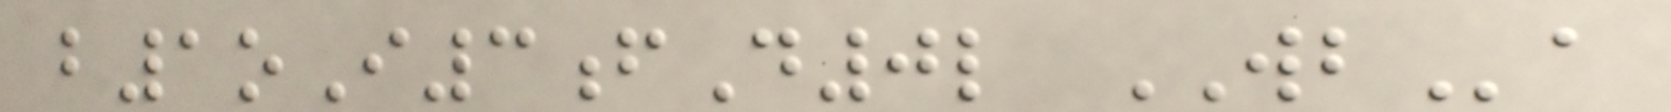b1oI3fD0l WBa
